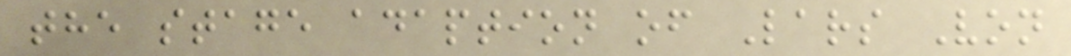the stage adaption of Lars Von
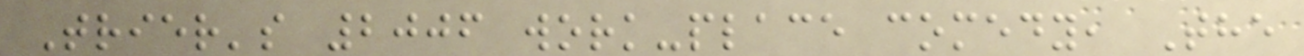Trier's 2006 work-place comedy, The
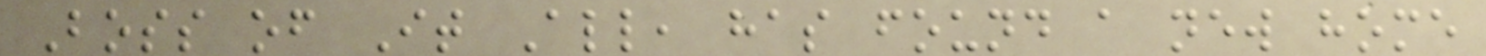Boss of It All, has found a new home
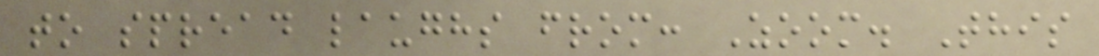to spread laughs from: Zoom. This
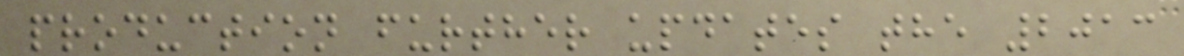production further updates the 2013
